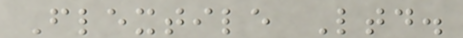Flextile Ltd.
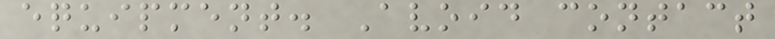equipment. Avoid contact
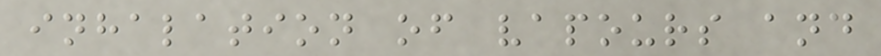inhalation of vapours and
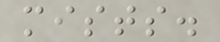mists.
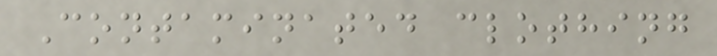Contaminated clothing
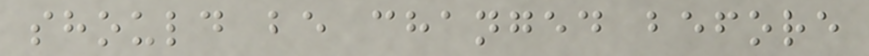should be changed before
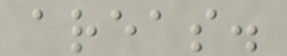areas.
